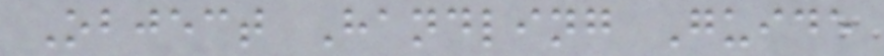Object Handling Guide
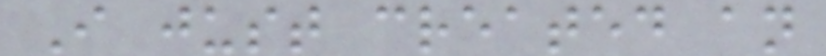I just created an
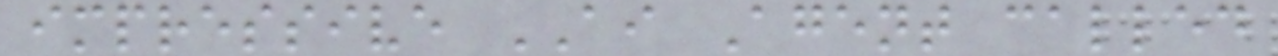impressive AI Agent called
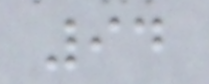94
